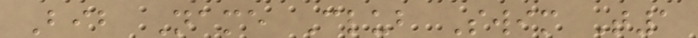Bib Name Club Swim T1
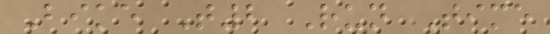Bike T2 Run Time
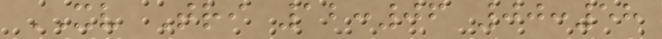XV Tri 12:06 00:58
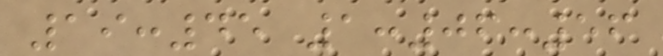19:45 1:06:56
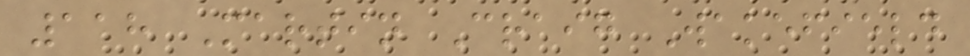118 Martin Craig Wakefield
